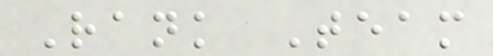Rank Team
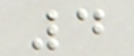4
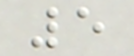5
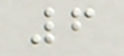6
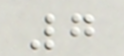7
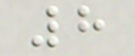8
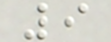9
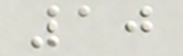10
